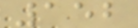152
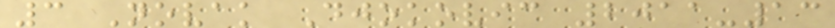3 Novak Djokovic 2011-13
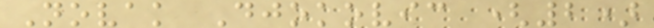Novak Djokovic (2)
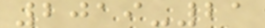2019-21
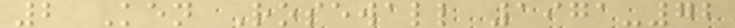2 Ken Rosewall 1971-72
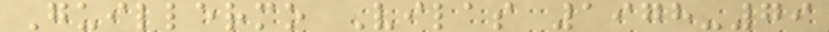Guillermo Vilas 1978-79
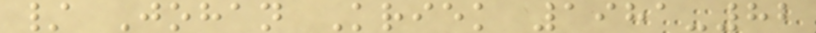/ Johan Kriek 1981-82
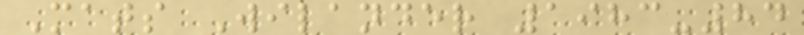Mats Wilander 1983-84
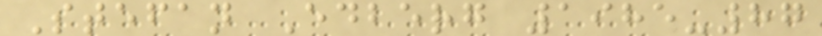Stefan Edberg 1985-87
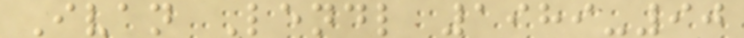Ivan Lendl 1989-90
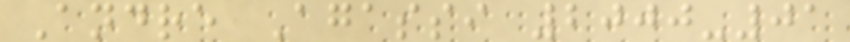Andre Agassi 2000-01
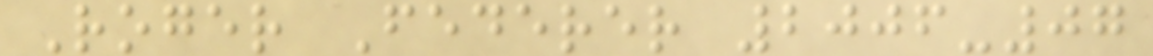Roger Federer 2006-07
